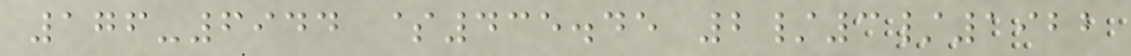176-6944 $435.45 2/3/1922
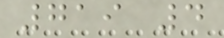719 4
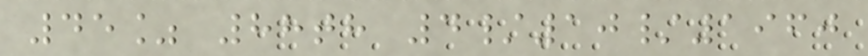45% 88th 4/10/1960
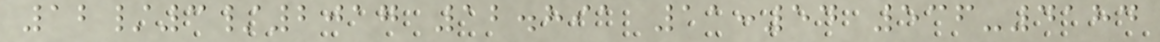12/3/2017 12.891 11:54 536-4184
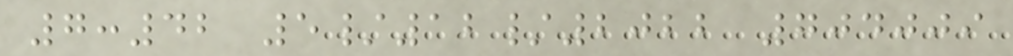7:42 5/12/2022 704009
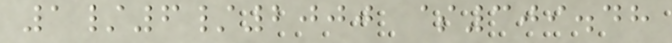1/6/2000 $309.48
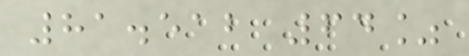81.512 64%
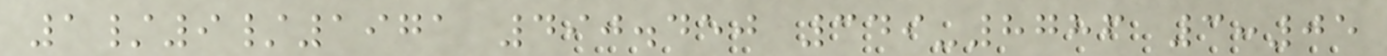1/9/1971 490.450 349-8786 3:05
